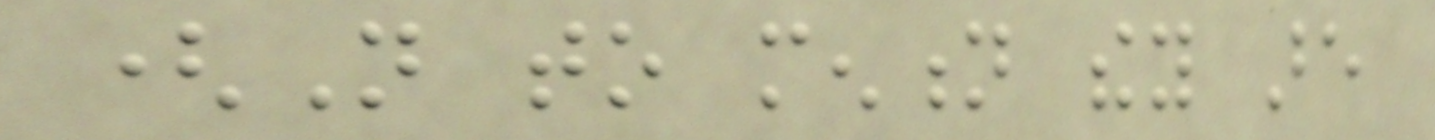(Not to mention they are
